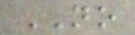NO
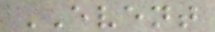EVENT
